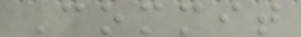Commit
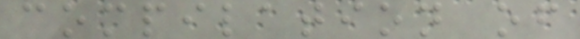compilation of
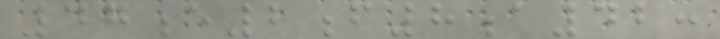47e2f8a42:
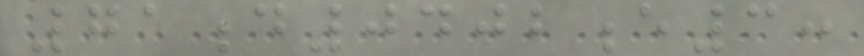71d0402e3:
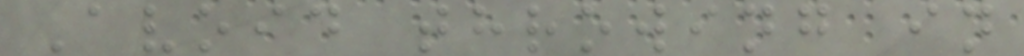Avoid throwing in
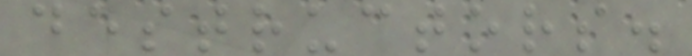destructors.
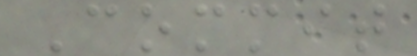Commit
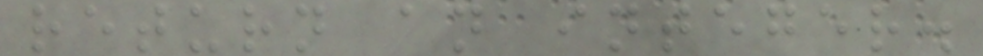return an integer.
